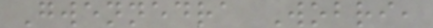Gwennedra Wobri,
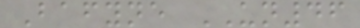Bafyne UN46
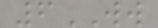6WW
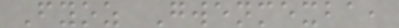Fyoz Gwenmexba,
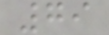79
